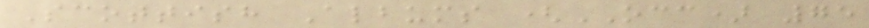Scottish Albums (OCC) 75
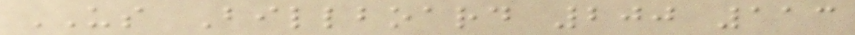US Billboard 200 113
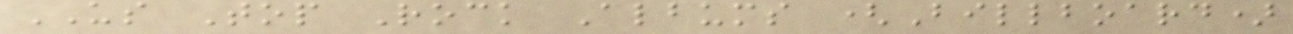US Top Rock Albums (Billboard)
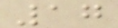17
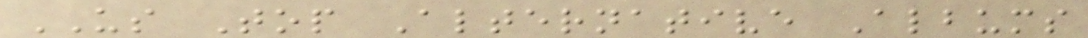US Top Alternative Albums
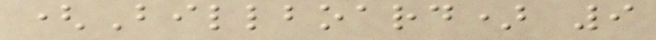(Billboard) 9
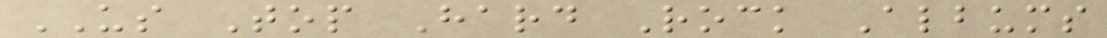US Top Hard Rock Albums
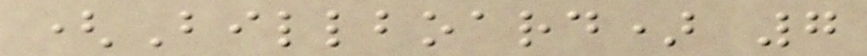(Billboard) 7
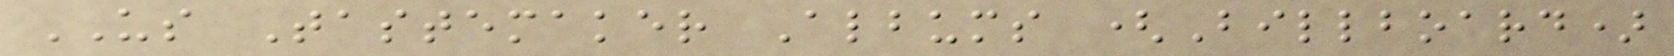US Tastemaker Albums (Billboard)
